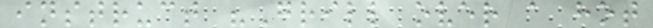instruct "Grill over a hot
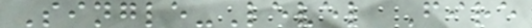Single-Level Fire
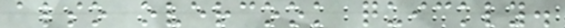also overcook quickly.
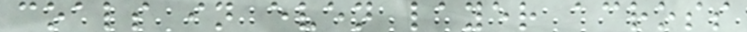coals in even layer across
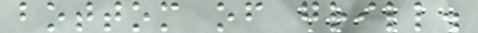bottom of grill.
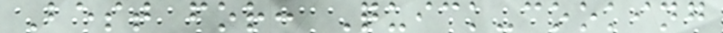Best for: Quick-cooking
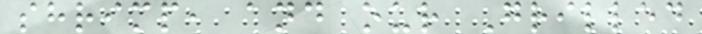shrimp, and our Grilled
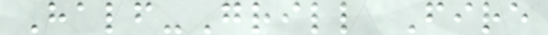Half-Grill Fire
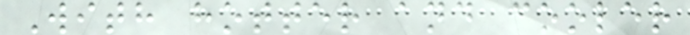With hotter and cooler
